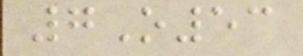7O53
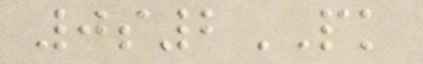0s2PK
